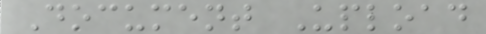Document Upload
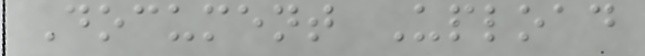Document Upload
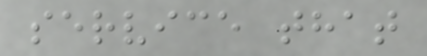service that
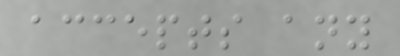accepts any
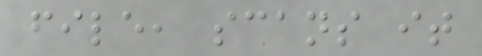file, scans it
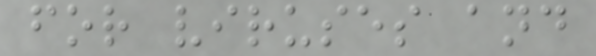for viruses and
